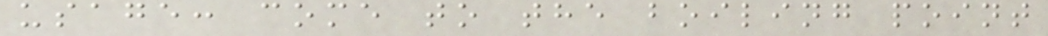usage: come to the boiling point
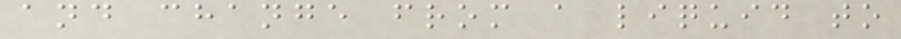and change from a liquid to
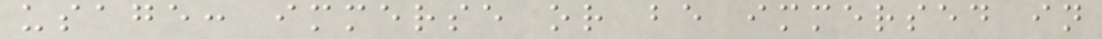usage: immerse or be immersed in
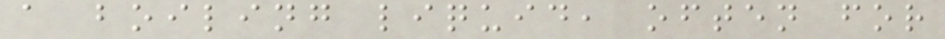a boiling liquid, often for
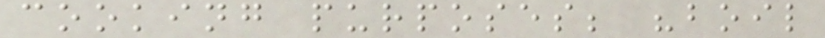cooking purposes; "boil
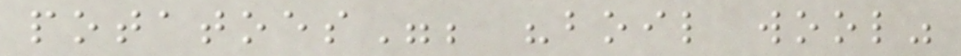potatoes"; "boil wool"
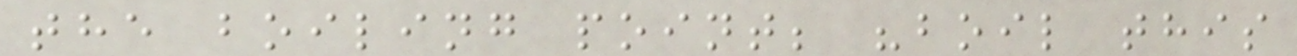the boiling point; "boil this
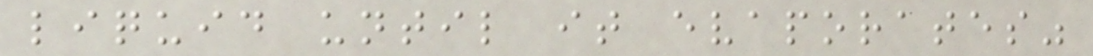liquid until it evaporates"
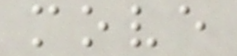move
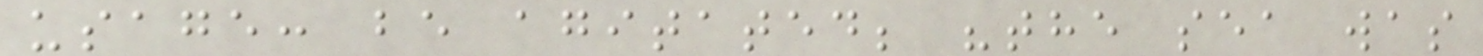usage: be agitated; "the sea was
